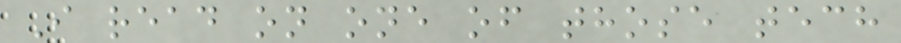I read on one of those tech
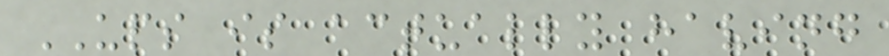UPS is actually having
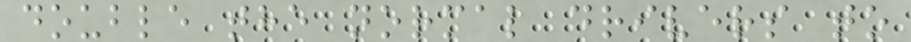double the normal drivers to
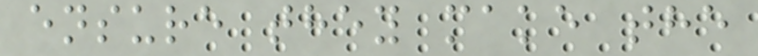ensure they make the
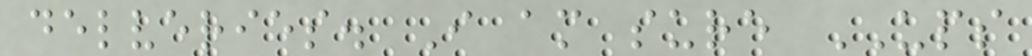delveries. I am sure UPS
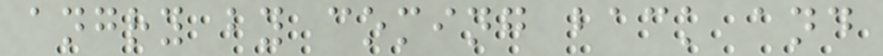angry by coming back and
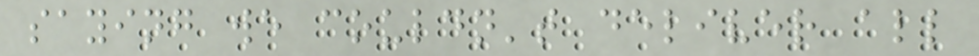saying we couldn't deliver all
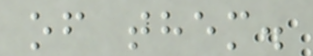of them.
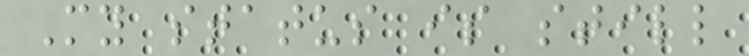My status is still
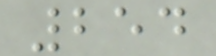254
